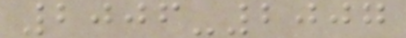2006-2007
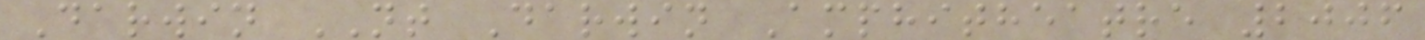Darwin NT Darwin Amphitheatre 2006
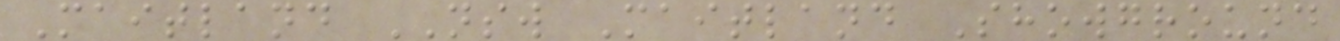Maitland NSW Maitland Showground
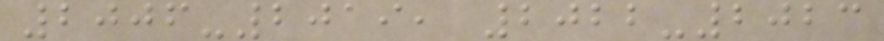2006-2019, 2022-2023
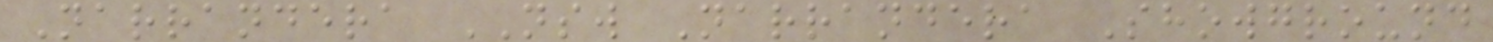Narrandera NSW Narrandera Showground
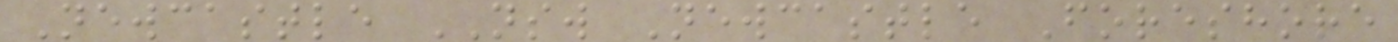Newcastle NSW Newcastle Foreshore
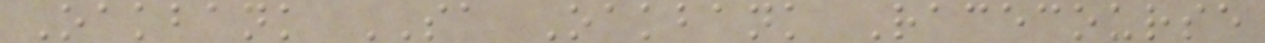Oakbank SA Oakbank Racecourse
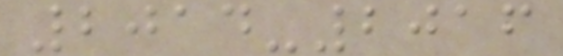2014-2016
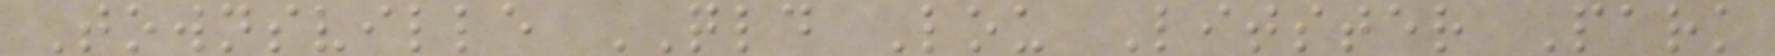Townsville QLD Lou Litster Park
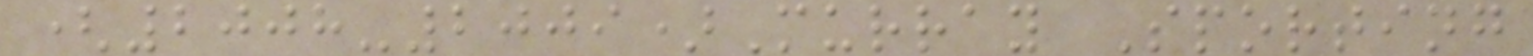(2008-2009)Murray Sporting
